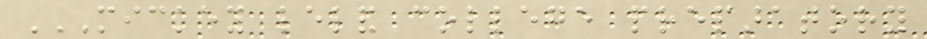MICKEY LELAND COLLEGE PREPARATORY
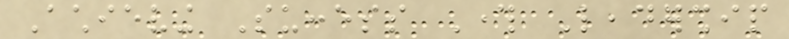Achieving Success Through Leadership
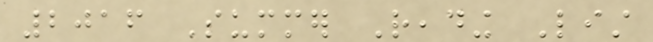2016 Summer Reading List
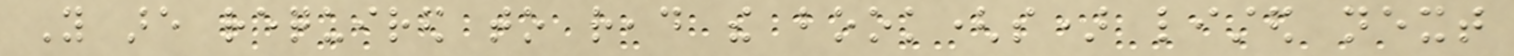You are required to read the book(s) listed next
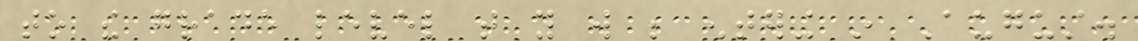to the grade level that you will be entering in August.
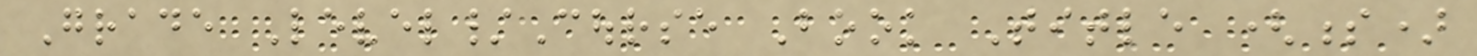Grade Level/Course Book Title (s)
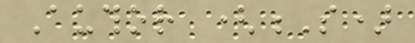Author (S)
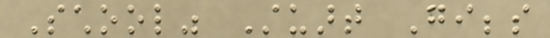School" Stuart Gibbs
